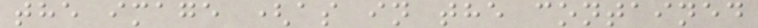the image (as in the contained
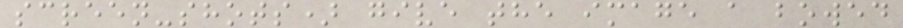screen-shots) give the image a bowed
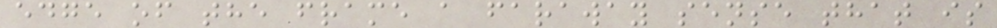edge of the frame a faraway sense that is
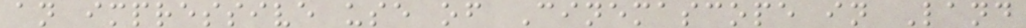an impressive use of Cinemascope in Land
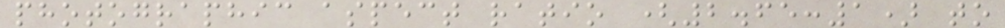photographic aspect ratio (2.65:1) to
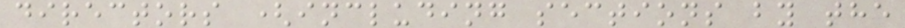directors (including sections by the
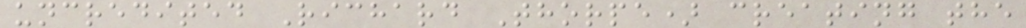uncredited Richard Thorpe) creating the
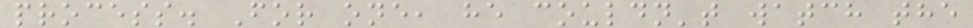process. For one, he couldn't watch the
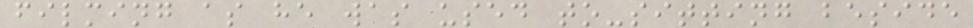filming as he was used to-sitting beside
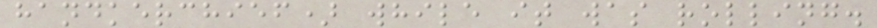handkerchief) while it was rolling.
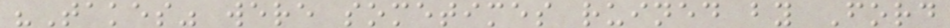"Takes" were sometimes ruined by Ford
